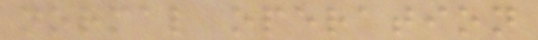normal operation
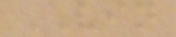VIN
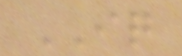IQ
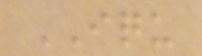IQU
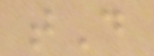tD
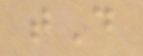tD
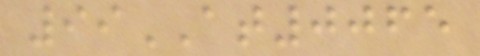99AT0065
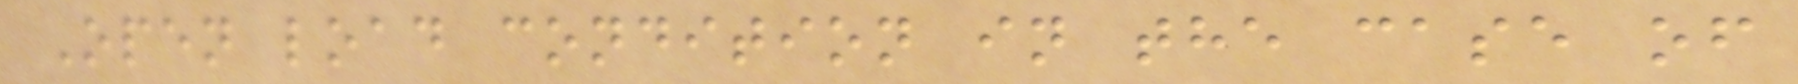Open load condition in the case of
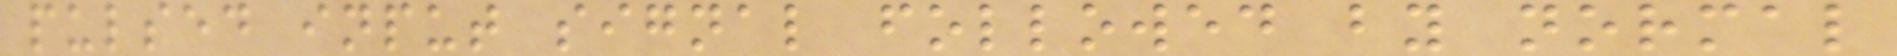pulsed input signal followed by normal
